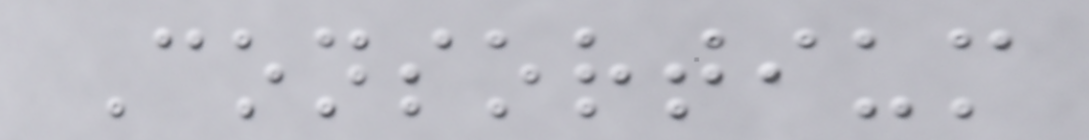Consortium
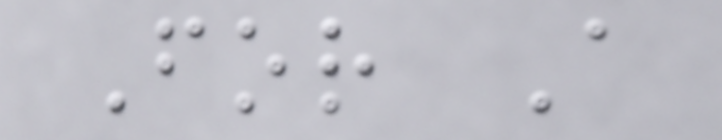For A
